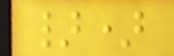})
